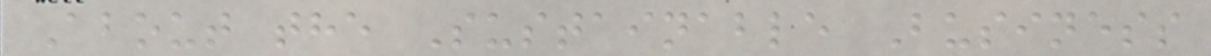About the Sustainable Business
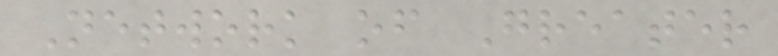Network of Greater
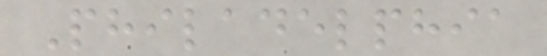Philadelphia
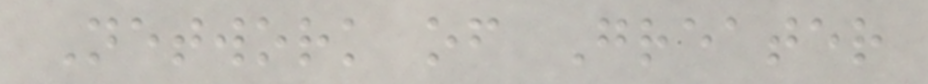Network of Greater
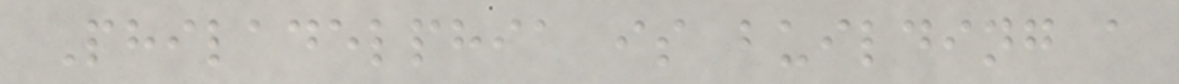Philadelphia is building a
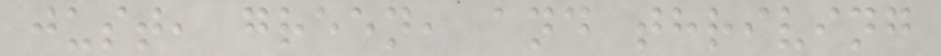just, green, and thriving
